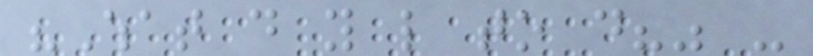"What do you like to do?" -
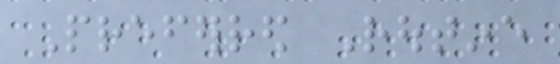Preferred Routine
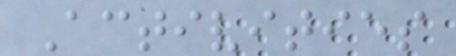Activities
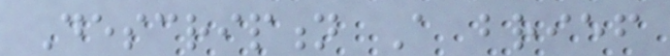Description A brief
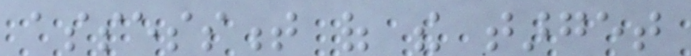assessment of the target
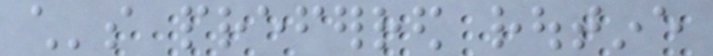child's preferred routine
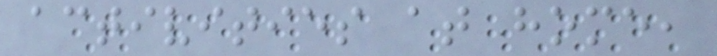activities at home,
